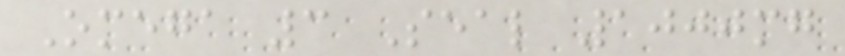Omega 3 Seal 1000mg
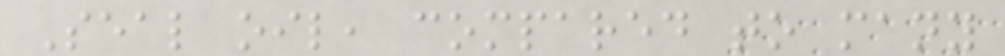Seal oil, compared to many
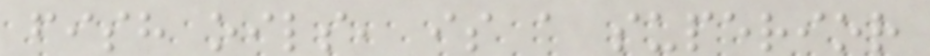fish oils, is a superior
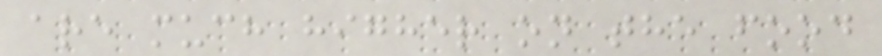are much higher on the food
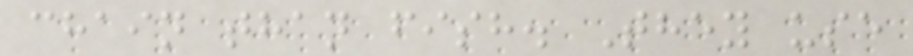chain than fish. They use
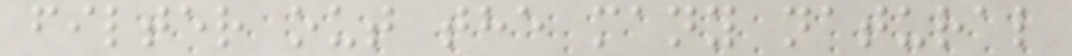filter out the many natural
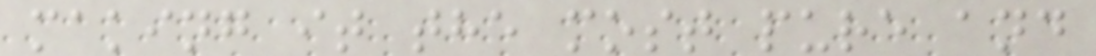making it the most pure and
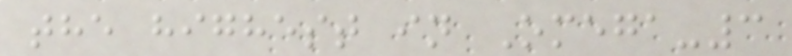the highest in Omega-3
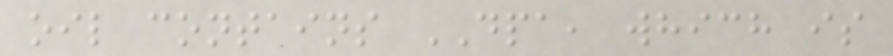oil contains DPA, which is
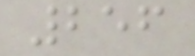256
